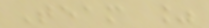Team %
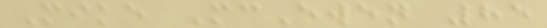Mike McEwen 85
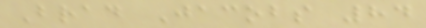Brad Jacobs 84
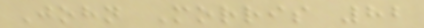John Morris 82
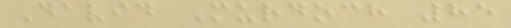David Murdoch 85
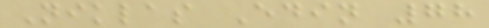Niklas Edin 78
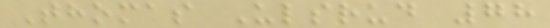Thomas Ulsrud 78
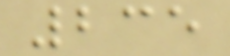235
